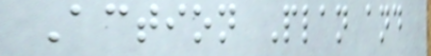Action Plan and
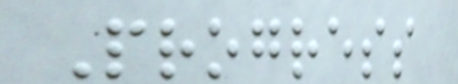Progress
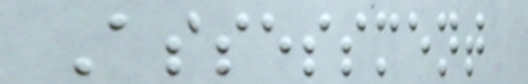Assessment
